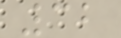32
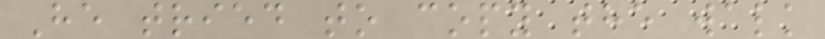He tried to copy the walk
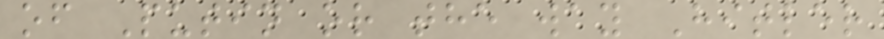of Putin or the way Hitler
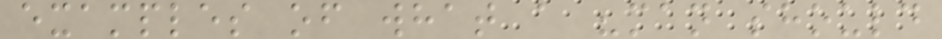examples of what a "man should
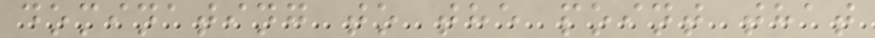dominating to the point that
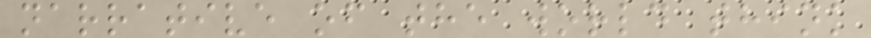narrative of the world think
